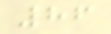86
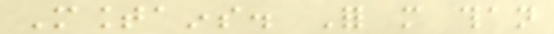Mountains. For more than
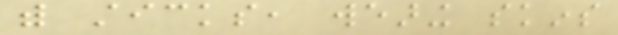with sticks, wearing skins
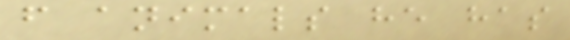from animals he has
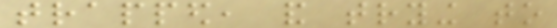trapped, and trying to
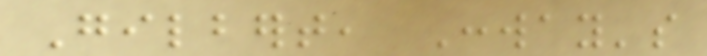Gilbert, Conway's
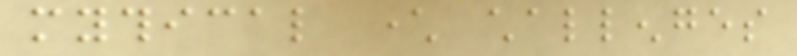mythical character challenges
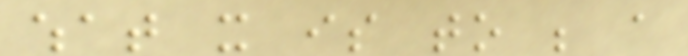what it is to be a
